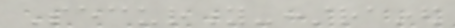Security-constrained
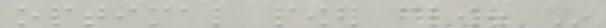optimal power flow. In
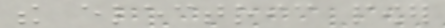the electric power
